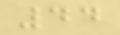44
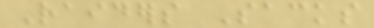Raiders Sacks
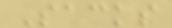Sacks
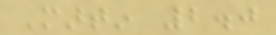Martin 2.0
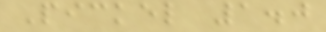Pickel 1.0
